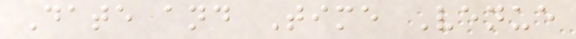Date and Time Venue
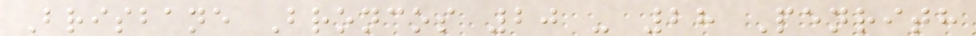Brisbane Broncos 20 - 28 Penrith
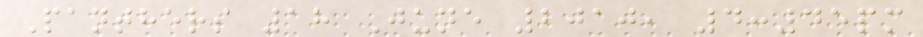Panthers 18 June 2010, 4:45pm
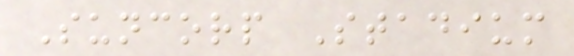Suncorp Stadium
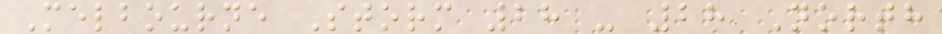Melbourne Storm 28 - 28 North
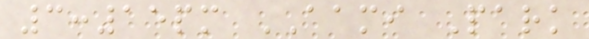3:15pm AAMI Park
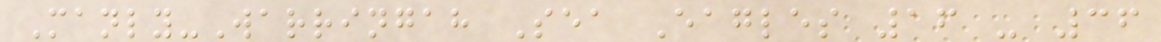Manly-Warringah Sea Eagles 16 - 36
